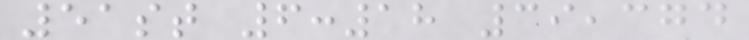51st 6:18 39,374
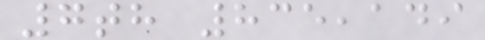7th 835,149
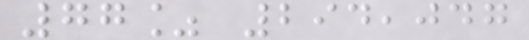77% 294,047
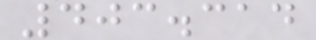403.314
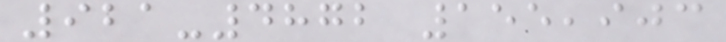921-4872 155,903
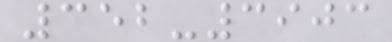352-3903
